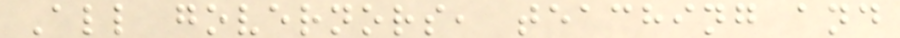All governors, teaching and
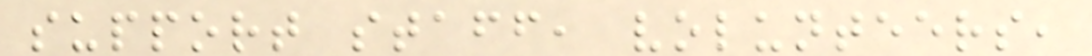support staff, volunteers,
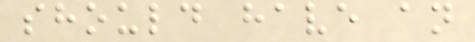should have an
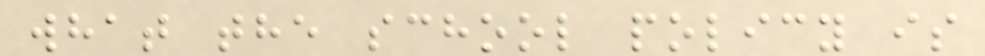what the school policy is
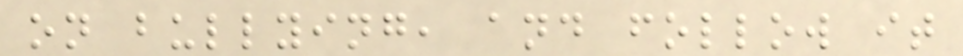on bullying, and follow it
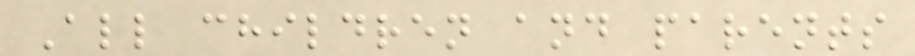All children and parents
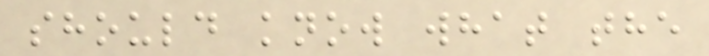should know what the
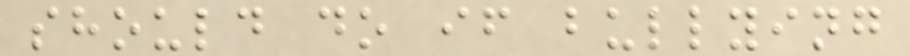should do if bullying
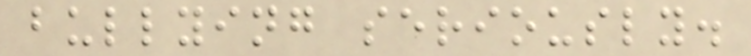bullying seriously.
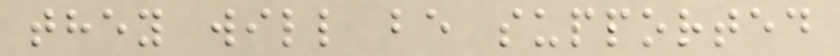they will be supported
